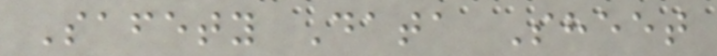Safety Data Sheet
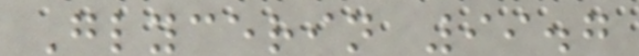Glycerin 99.7
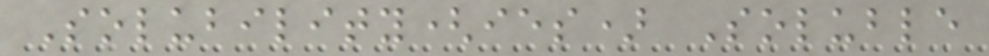Solubility(ies) Soluble
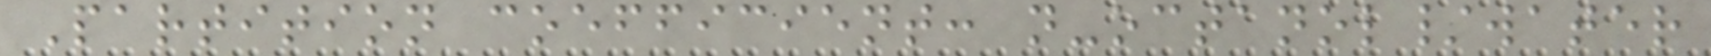Partition coefficient: n-octanol/water
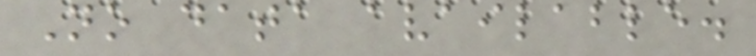No data available.
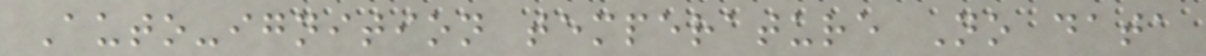Auto-ignition temperature No data
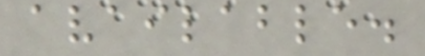available.
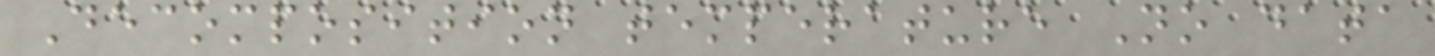Decomposition temperature No data
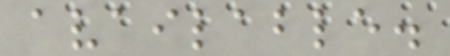available.
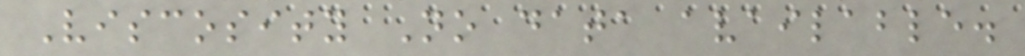Viscosity No data available.
